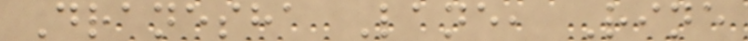Dranesha Lane, Rine
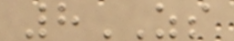8ZS
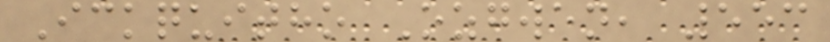Ickquitho Ozgwen, 553
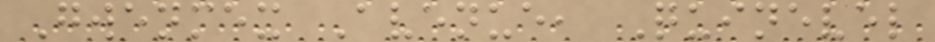Gwenmex Avenue, Quinevel
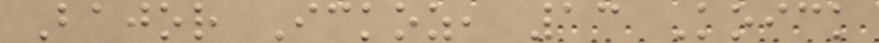Bajor Ickoz, 13 Koick
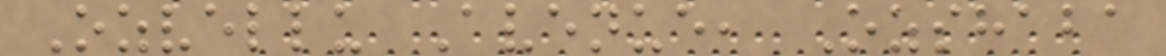Ozvellu Avenue, Ozshaba
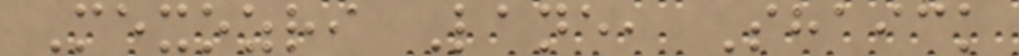Mexozri Lane, Shaick
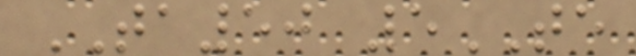TA50 5TE
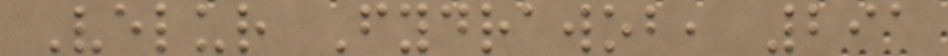Velur Fydrawob, 291
